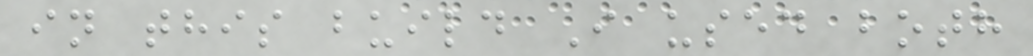in this build I used both
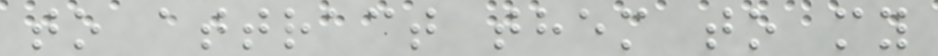to attract them to my
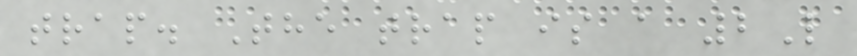trap. The trap is a 2L
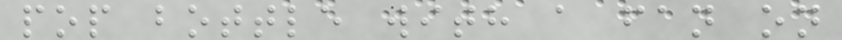pop bottle with a fan on
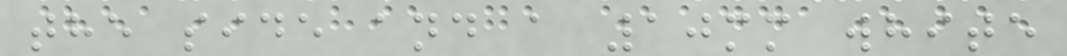the side and a 10mm white
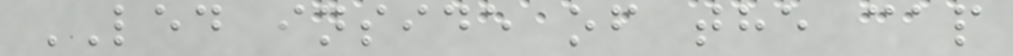LED inside of the cap
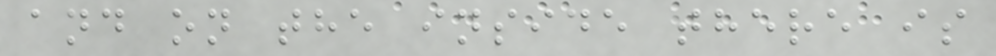and on the inside there is
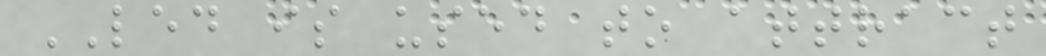LED is used to attract
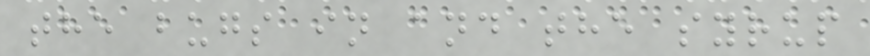the bugs in and the syrup
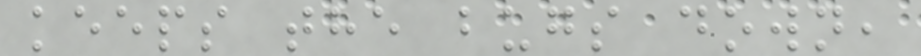keeps the bugs down,
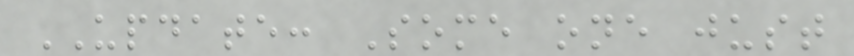UPDATE: Some one just
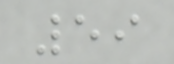59
